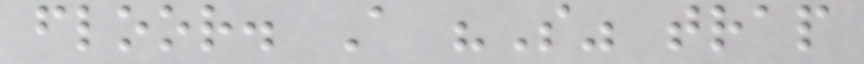floor. A "S" trap
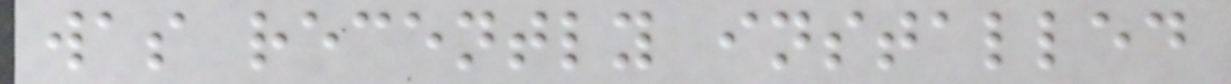was recently installed
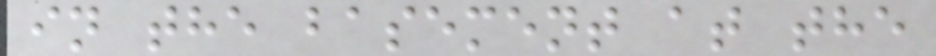in the basement at the
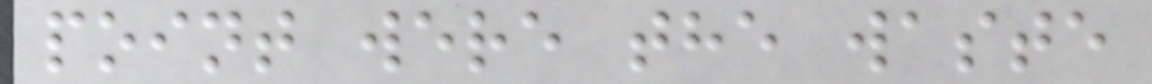point were the waste
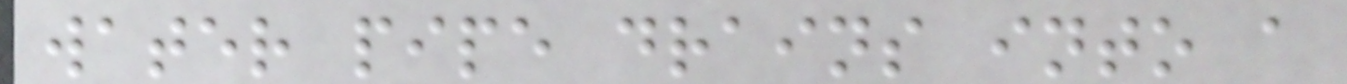water pipe drains into a
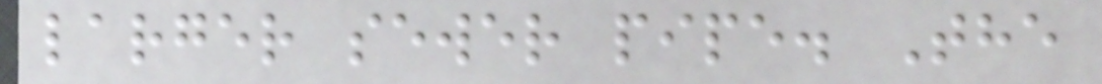larger sewer pipe. The
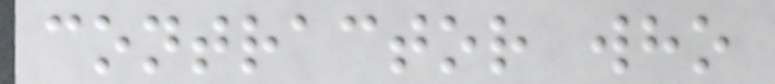contractor who
